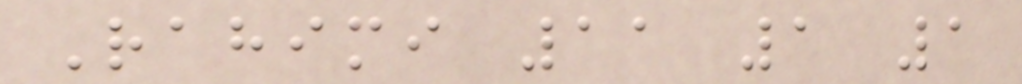Rahimi 11 1 1
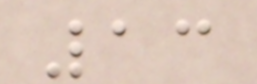13
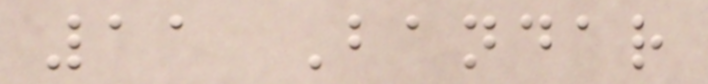11 Bandar
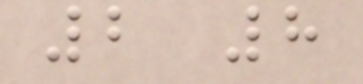2 8
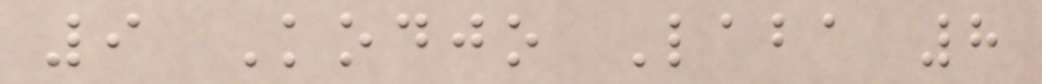9 Kodjo Laba 8
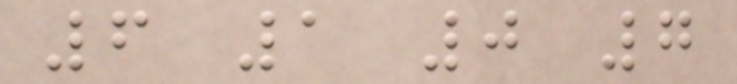6 1 0 7
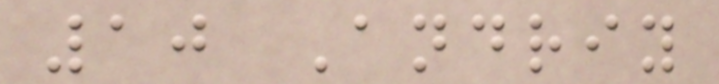10 Andriy
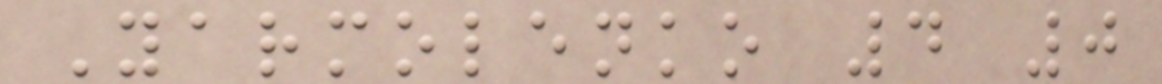Yarmolenko 4 0
